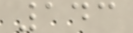143
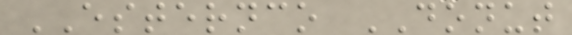ESTERNCO DONUT
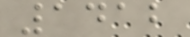1412
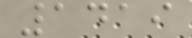1419
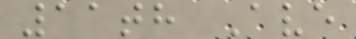11th Ave
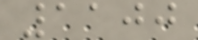1100
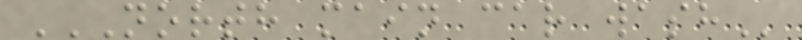NORTH MAIN CAR WASH
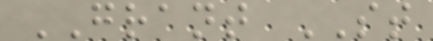GRANT ST
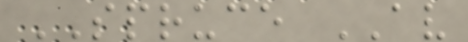SPRUCE AV
